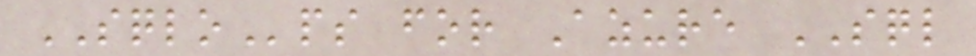SQLOps for Azure SQL
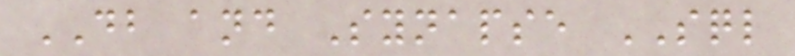DB and Synapse SQL
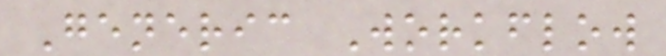Generic Workflow
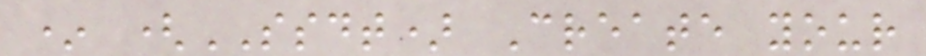* (SSDT) Create your
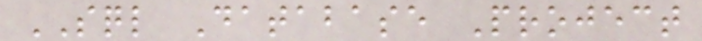SQL Database Project
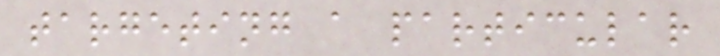targeting a particular
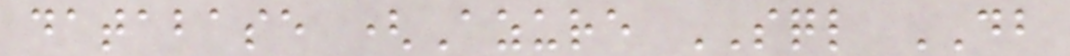database (Azure SQL DB
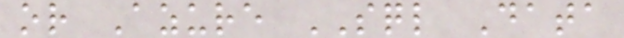or Azure SQL Data
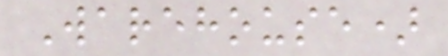Warehouse)
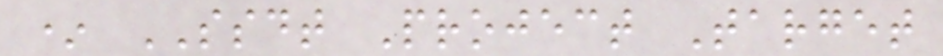* SSDT Project Target
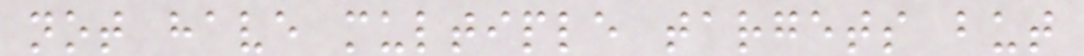not have multiple targets but
